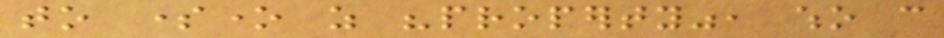to someone as "property", who can
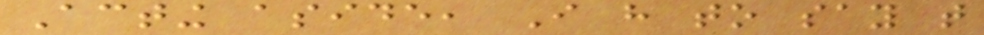Acting aside, I have to say that
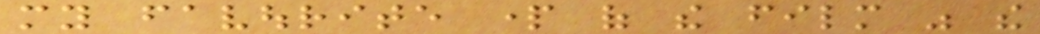my favourite part of the film was the
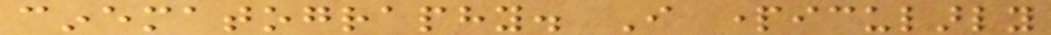cinematography. I particularly
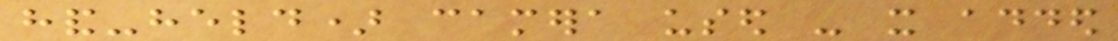hand-held) camera used - it added
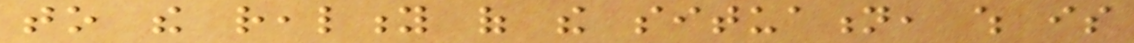to the reality of the situation, which is
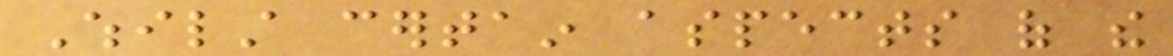Whilst certain aspects of the
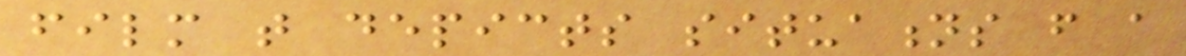film that depicts situations from a
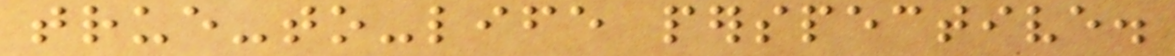true-to-life perspective.
